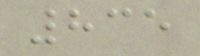835
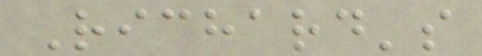Richard's
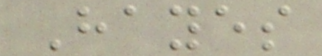Hayes
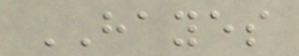HAYES
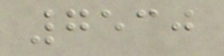7530
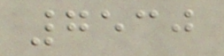7530
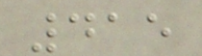415
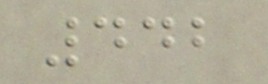442
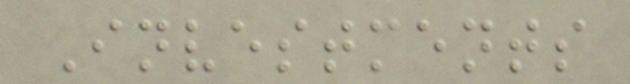Investments
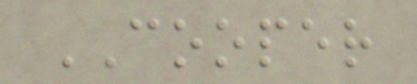COOPER
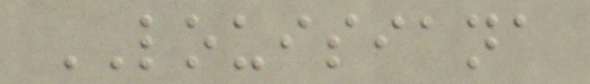LOUISIANA
